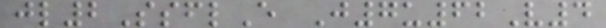jl2SsflE J7u62V4
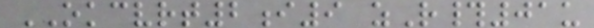OKCVRT2i9 zR#01u
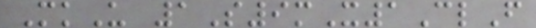MkU 1S9mX1ClF
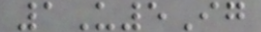1U5Ig
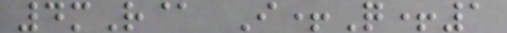4mR@ I+Q+1
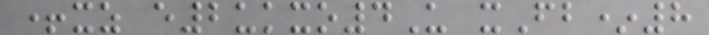+xz e2ukxo4U xFb*8
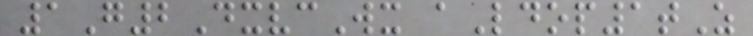1G2DxvcWx aLdop1tZ
